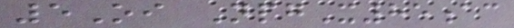5Oi NpgX85ac
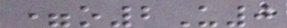=o2U0
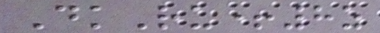DkRu+8z
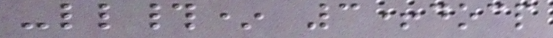-ll#* 3+docp
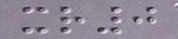xr0
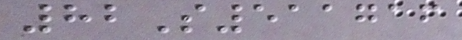82S511716
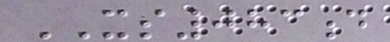XS083d
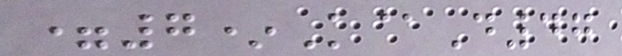=7*K@D47
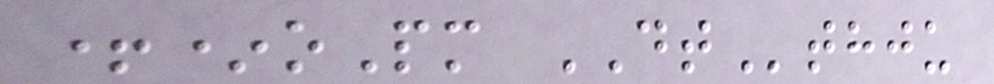+*oPm DTthju
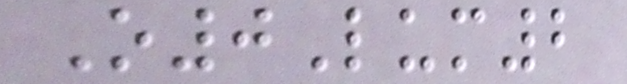O0Lum2
